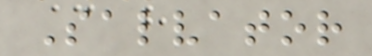Salvator
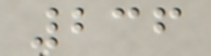236
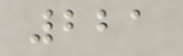221
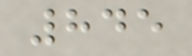845
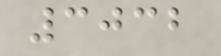3032
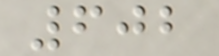602
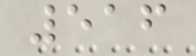516
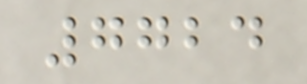7724
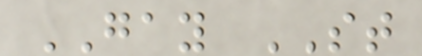GAY ST
